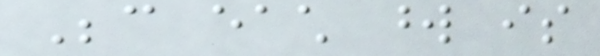Because each word is
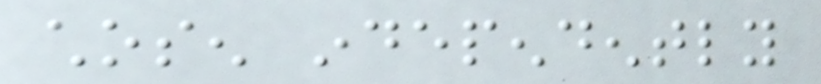chosen independently
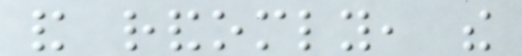and randomly, the
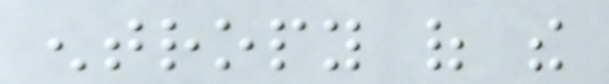entropy of the
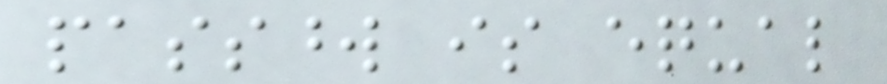password is equal
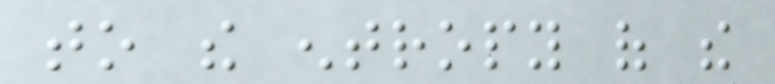to the entropy of the
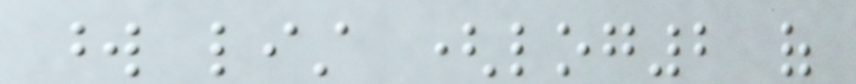word list (log2 of
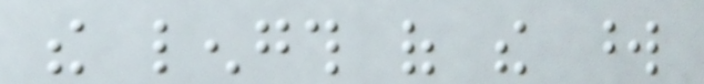the length of the word
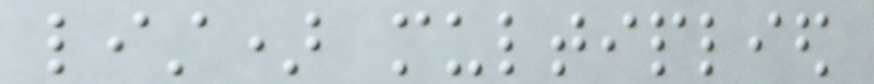list) multiplied
